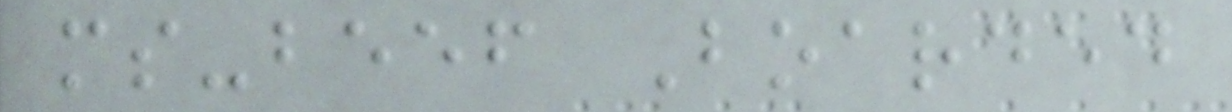ms-beef Boarded
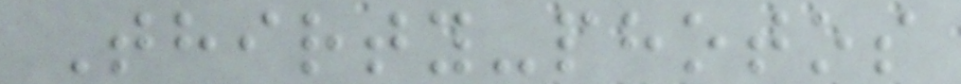Thirty-photos
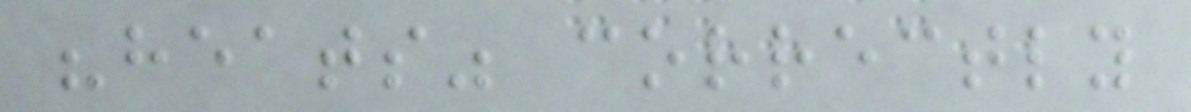"heats" correctly
